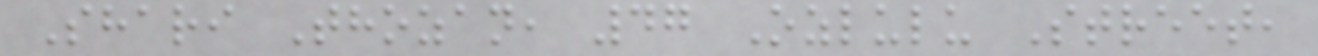Shari Thozan, 47 Ozlulu Street,
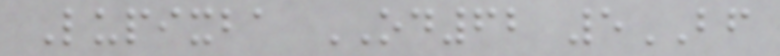Lupixba OD62 5BF
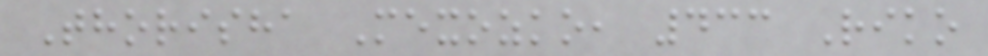Thorisha Mexozko, 433 Riko
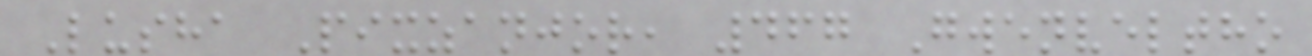Lusha Pixzanjor, 467 Gwenveltho
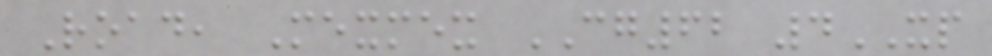Road, Mexmex CG62 4XP
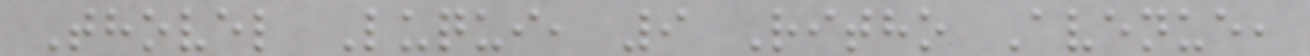Thovel Luqui, 9 Ritho Avenue,
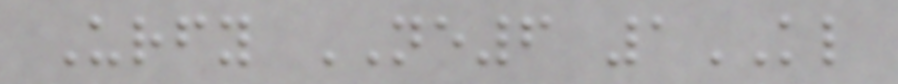Urfy NE6 1KL
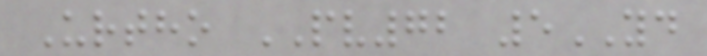Urtho PV72 5YD
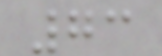73
